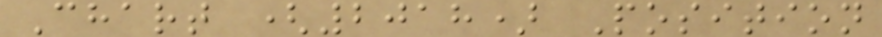Chart (2018) Position
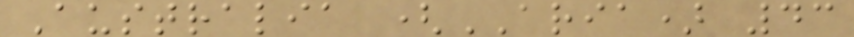Australia (ARIA) 43
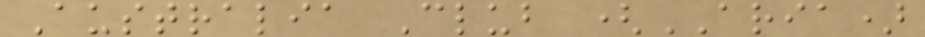Australia Club (ARIA)
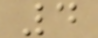4
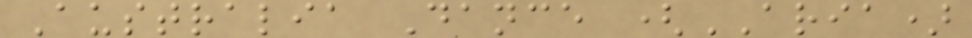Australia Dance (ARIA)
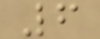6
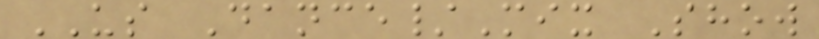US Dance/Mix Show
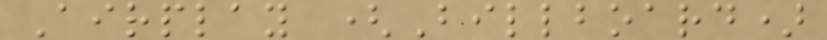Airplay (Billboard)
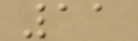11
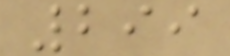299
